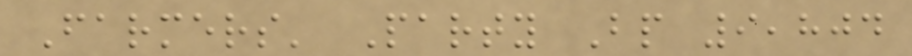Farmers' Party Bp 9,804
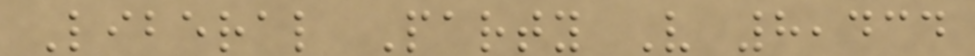Liberal Party V 8,434
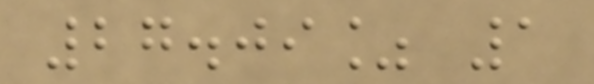27.09% 1
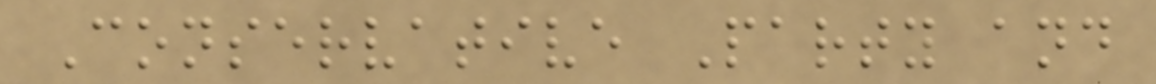Conservative Party and
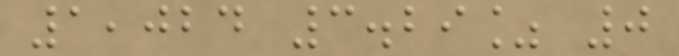1,024 3.29% 0
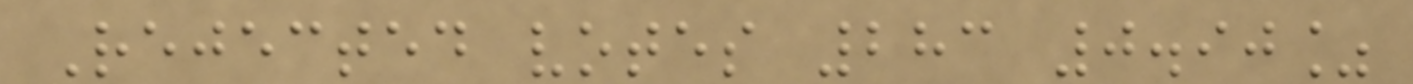Rejected votes 283 0.90%
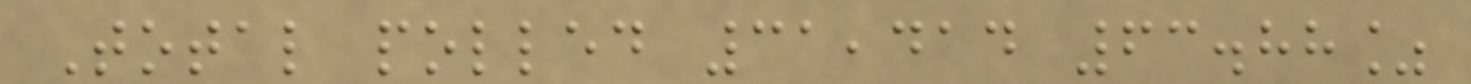Total polled 31,414 63.88%
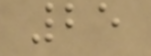25
